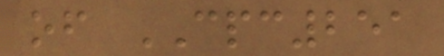of CPC251
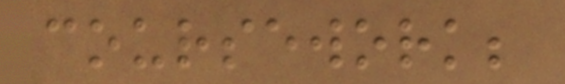coursework;
